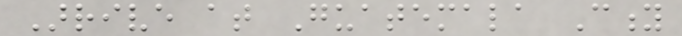Arrive at Guatemala City
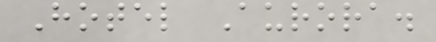Hotel Aurora.
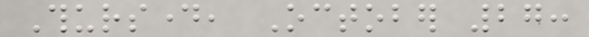Thursday, October 27:
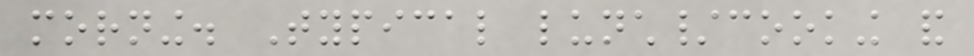morning. Typical lunch/cooking and
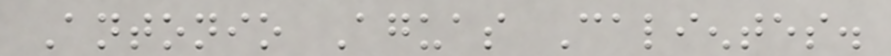Antonio Aguas Calientes.
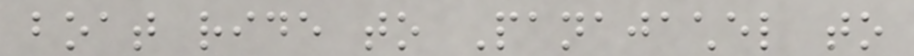boat ride to Panajachel to
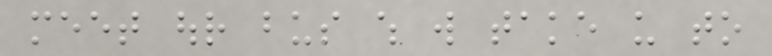meet our bus which will take us to
